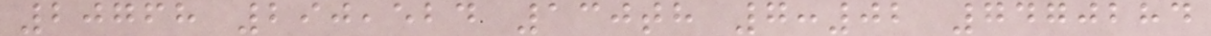20768 290,524 130th 7:02 7470284
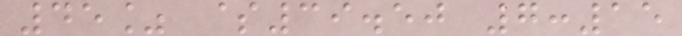45% $39.50 7:15
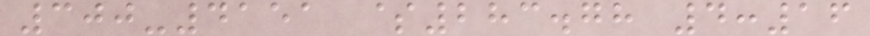300-4151 $283.78 4:16
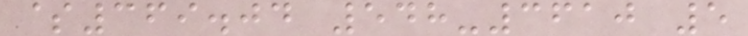$369.04 548-3610 5
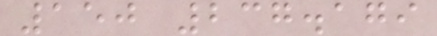150 237.179
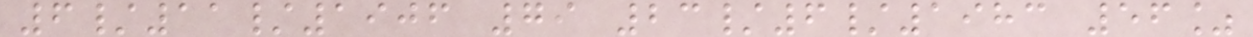6/11/1906 79 23/6/1983 56%
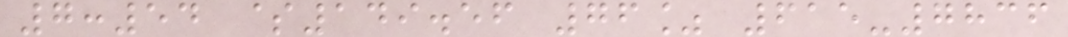7:54 $149.56 76% 615-7836
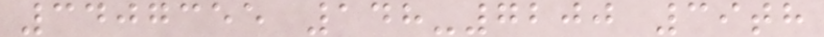3407355 148-7200 39th
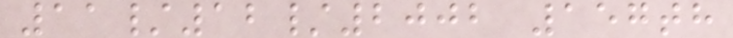11/12/2002 157th
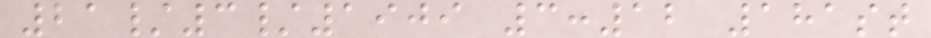21/3/1909 3:12 181st
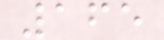165
